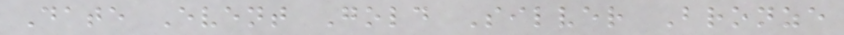Date Event Gold Silver Bronze
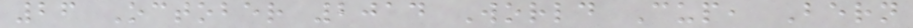26 October 2014 World Cup, Bern
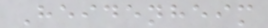Heidenheim
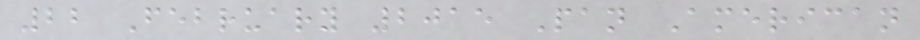22 February 2015 Pan American
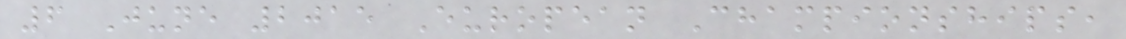6 June 2015 European Championships,
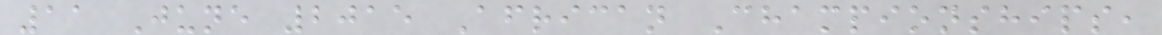11 June 2015 African Championships,
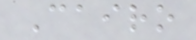Cairo
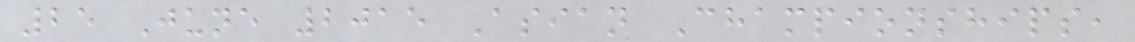25 June 2015 Asian Championships,
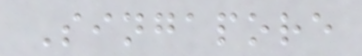Singapore
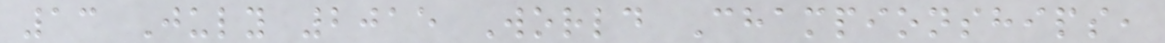13 July 2015 World Championships,
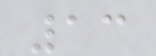13
